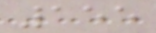155
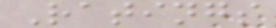Ratings
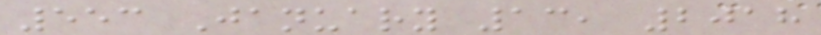553 January 13, 2018
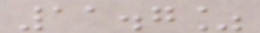11.7%
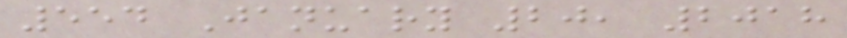554 January 20, 2018
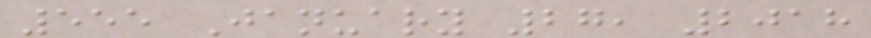555 January 27, 2018
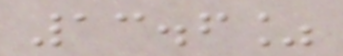13.6%
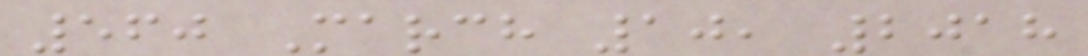560 March 10, 2018
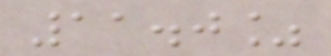11.0%
